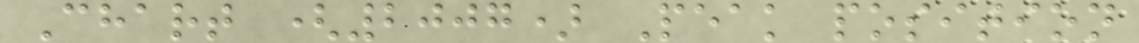Chart (2007) Peak position
